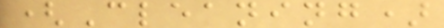(Cleaning)
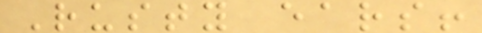Rusty ears!
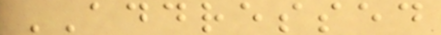ADDRESSED
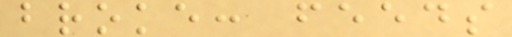broke: feeds
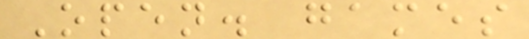Open. games
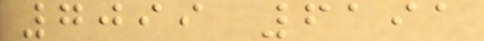7099 6191
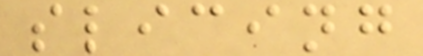slicing
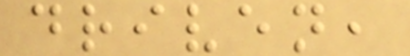driven,
